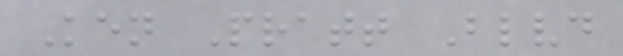Ken Pratt Blvd
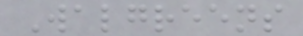Walgreens
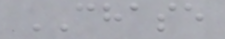CHASE
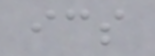ics
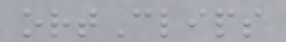ortClips
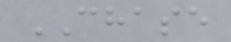CHASE
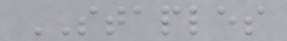STAPLES
